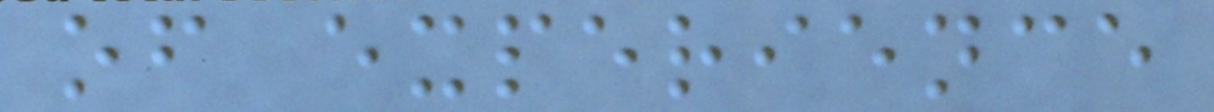of experience
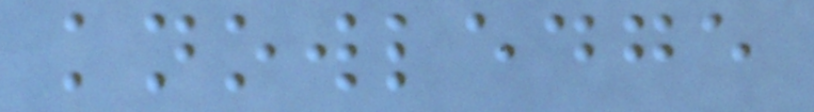knowledge
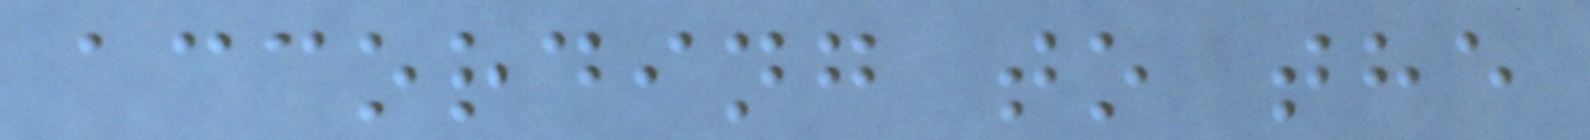according to the
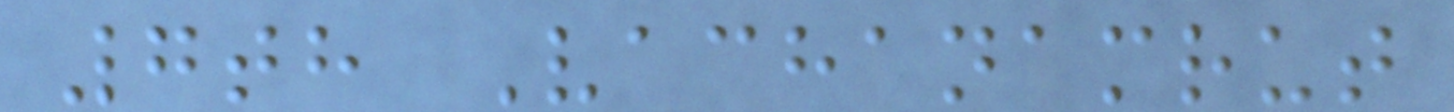7th Vachanamrut
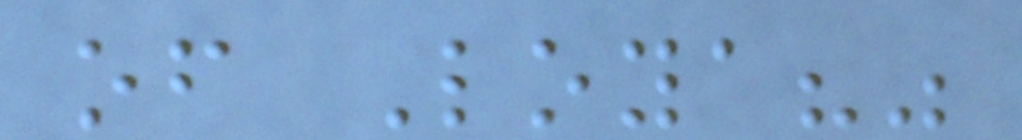of Loya?"
